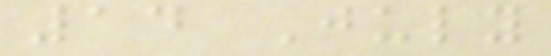14 July
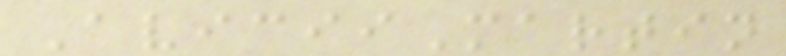AviciiMartin
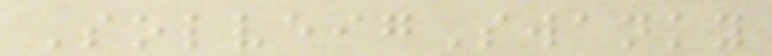SolveigSwanky
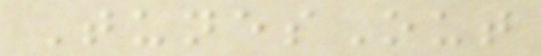TunesOut
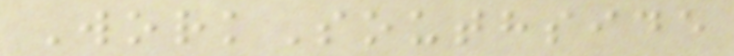WorkSouthside
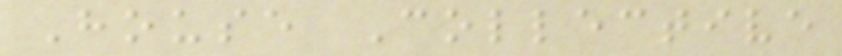House Collective
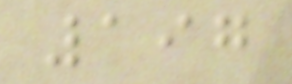197
